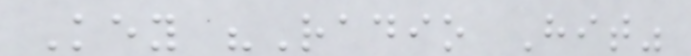Key "Radio Hit"
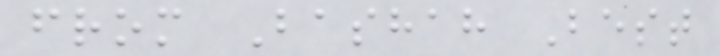from Bashah Best
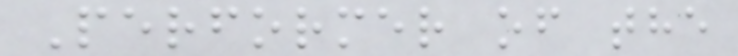Performer of the
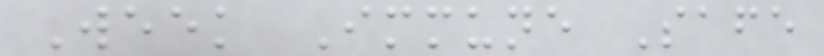Week Immune Safe
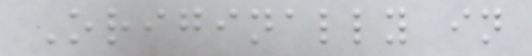Originally in
